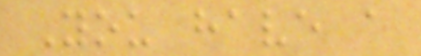You have a
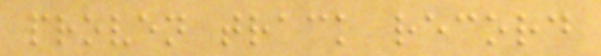proven track record
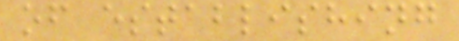of establishing
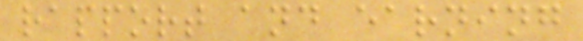rapport and earning
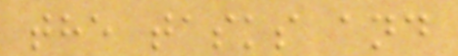the tasks and
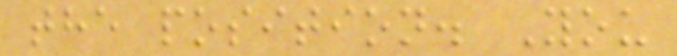the position. You
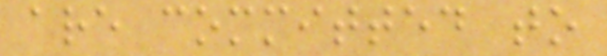are committed to
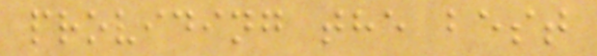providing the best
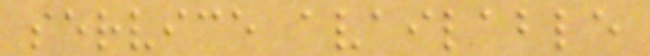service available
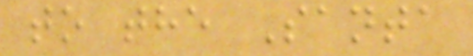to the Santa
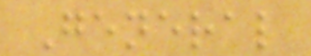General
